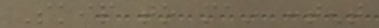Skip to main content
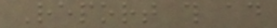Report this ad
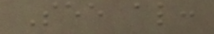See also:
